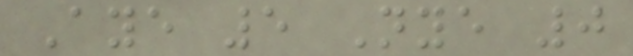Aye 5 Nye 0
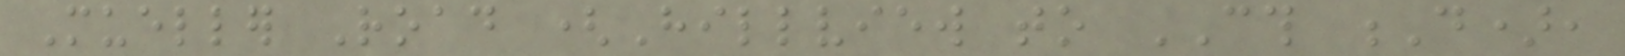Mueller Road (Hillview to CTH D),
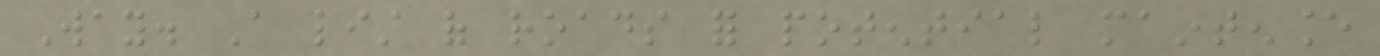Way. A list of roads for potential maintenance
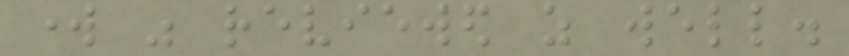work was reviewed as well.
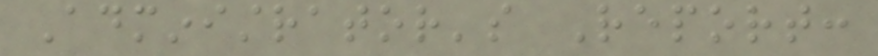Administrator's Report:
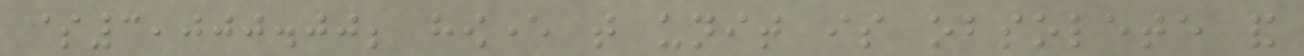$3,000.00; however that unit is obsolete and
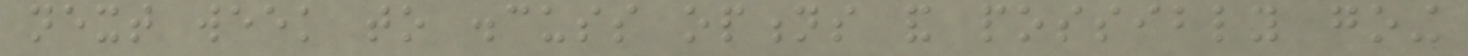next week to discuss options and possibly going
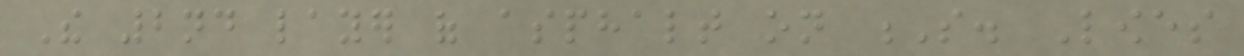The 2nd layer of asphalt on S. Lowes
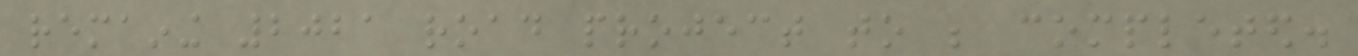remaining 2021 road project to be completed.
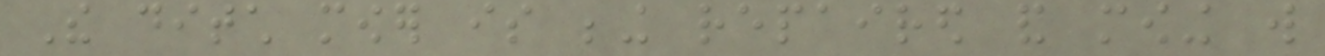The ditch mower is being repaired and mowing will
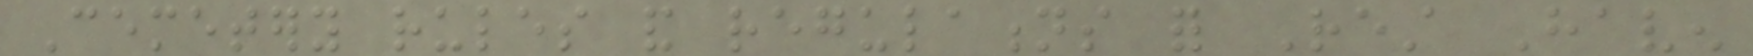Cemetery rules and regulations for Rest Haven
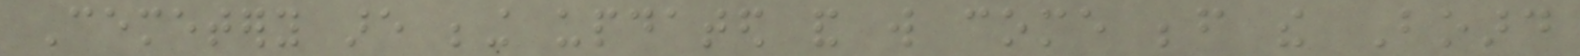Cemetery are being updated and will come before the Board
